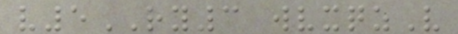v5RY3 wvxqzV
